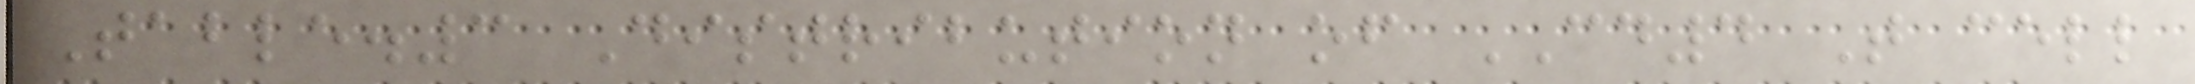Table.3 Distribution of CD4 T cell
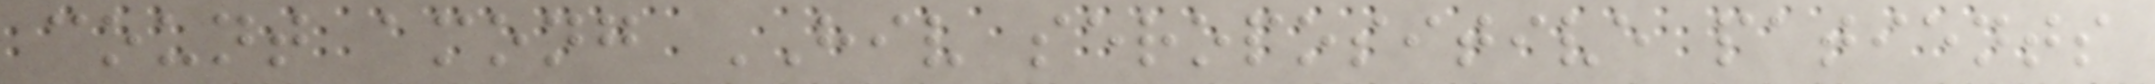count among HIV seropositive patients
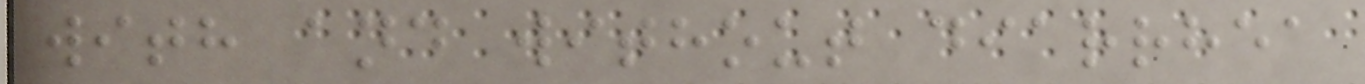with and without diarrhea
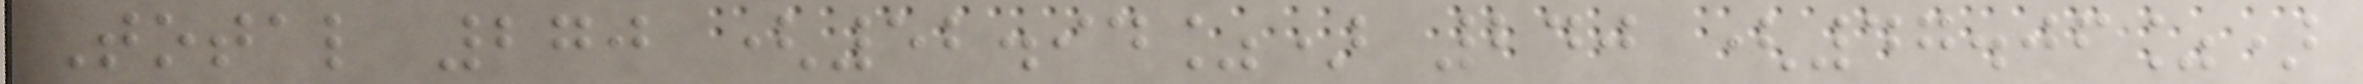Total 270 (52.94%) 240 (47.06%)
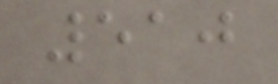510
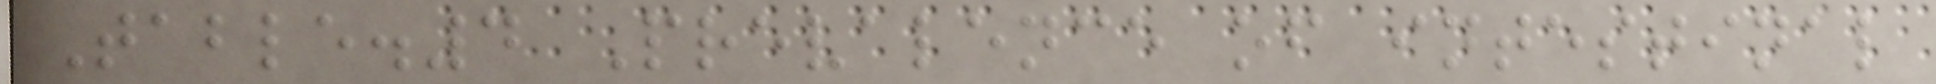Table.4 Prevalence of intestinal
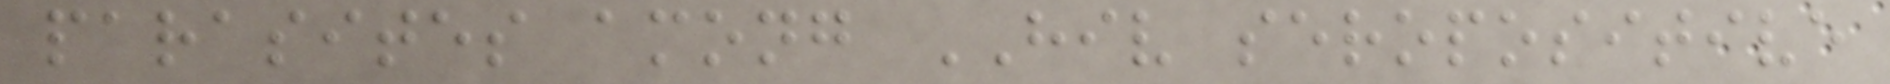parasites among HIV seropositive
